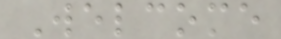Welcome
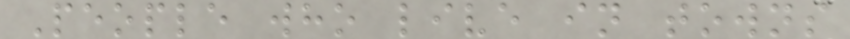People who live in towns
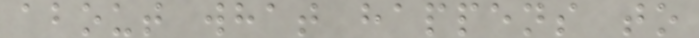about what happens to
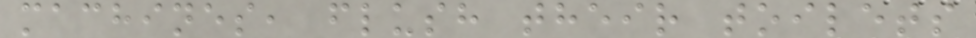machines, flush their toilets
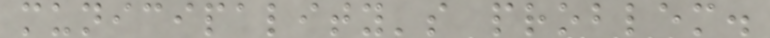municipality's problem.
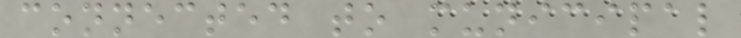connected to municipal
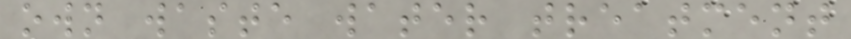own waste water treatment
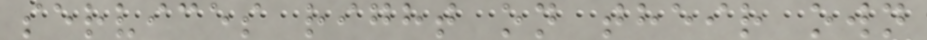services right on their own
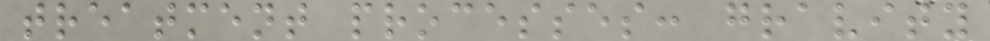treatment processes: gravity
